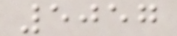5057
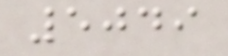5049
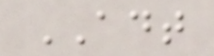ADT
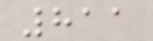811
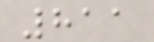811
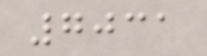7031
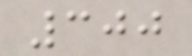300
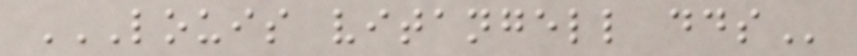LOUIS VITANGELL DDS
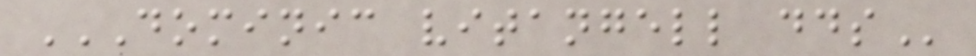DOMINIC VITANGELL DDS
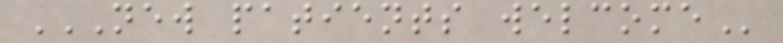NEW PATIENTS WELCOME
